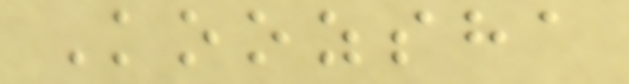Koozsha
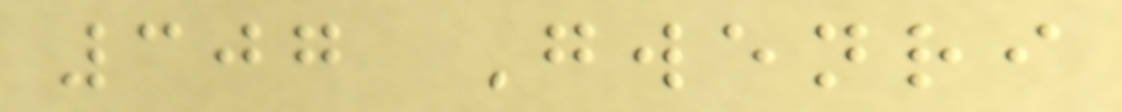307 Gwenri
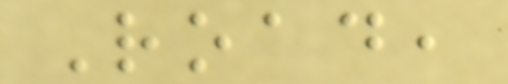Road,
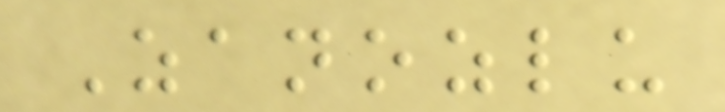Zanozlu
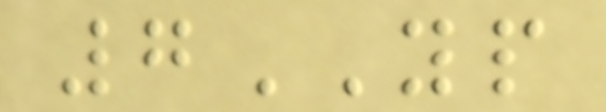7YP
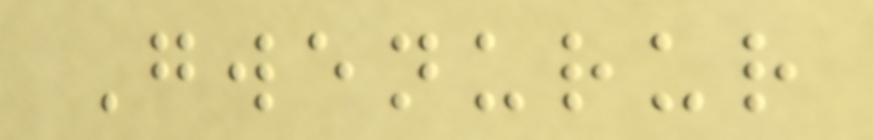Gwenurur
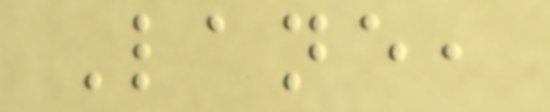Lane,
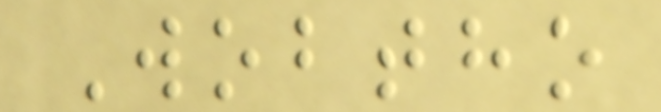Wobtho
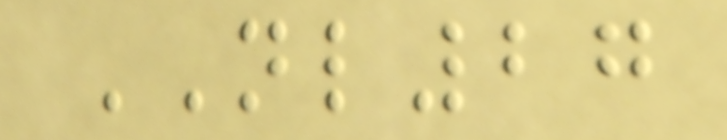NL27
